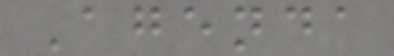Agenda
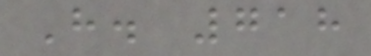H. 718
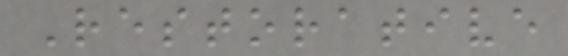Restorative
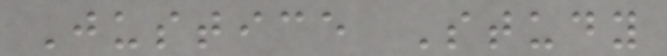Justice Study
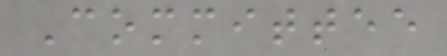Committee
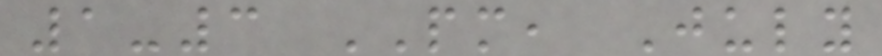1-3 PM, July
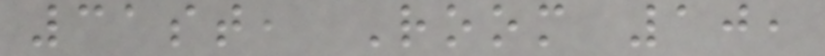31st, Room 10,
